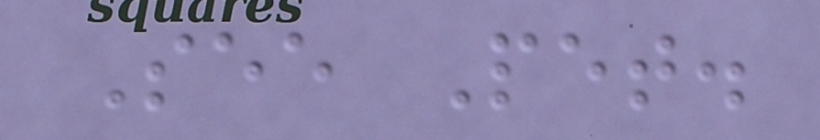See Pet.
